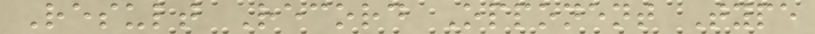Result Record Opponent Type
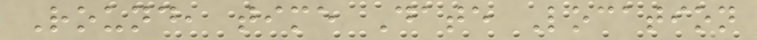Round, time Date Location
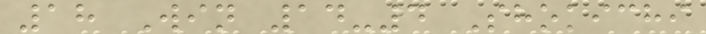18 Win 14-4 Shokichi
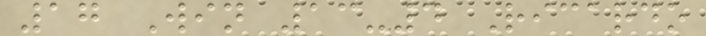17 Win 13-4 Ricardo
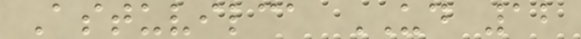Astuvilca UD 12
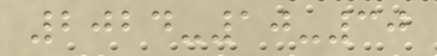2024-10-30
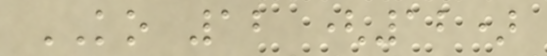KO 12 (12)
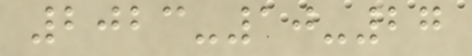2023-10-27
